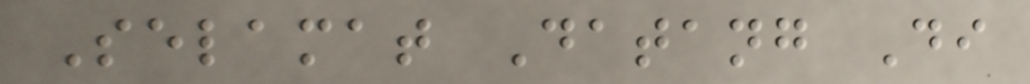Selamat Datang Di
